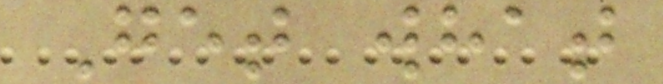Get what
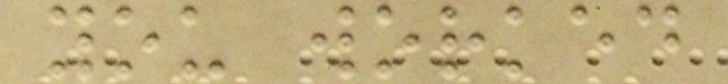you worked
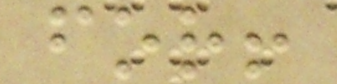for!
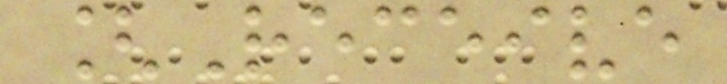[Receive
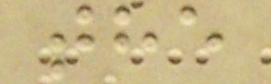the
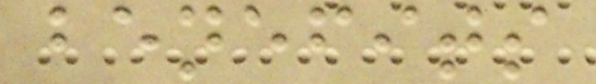benefits
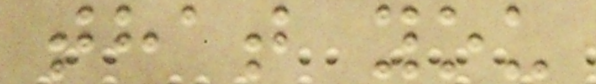that you
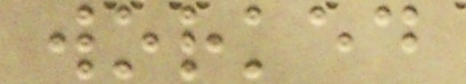worked
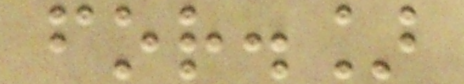for.]
